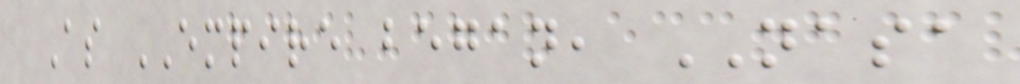As EMPIRE began, NASA
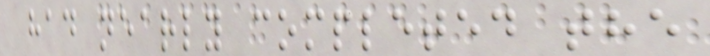had nearly completed the
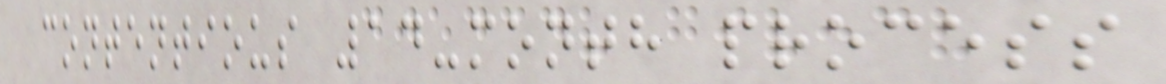contentious 14-month process
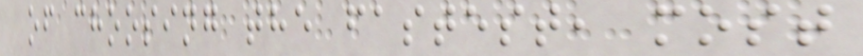of choosing the fastest, most
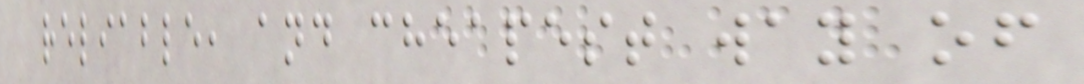reliable, and cheapest way of
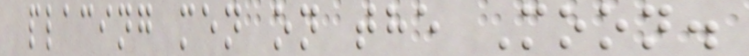placing men on the Moon.
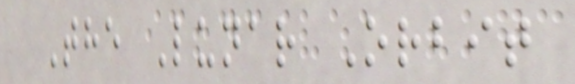The Lunar Orbit
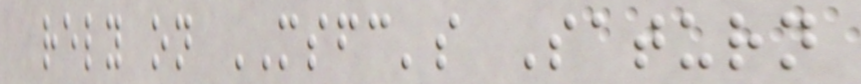rely on MSFC's Saturn
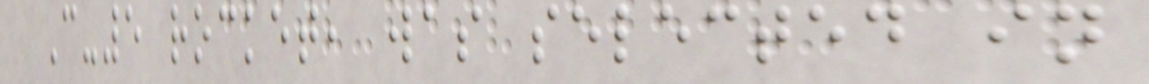C-5 rocket, was selected in
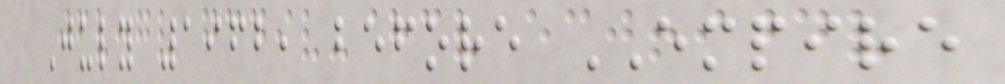July 1962, before EMPIRE
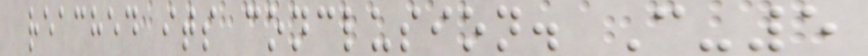reached its conclusion. C-5
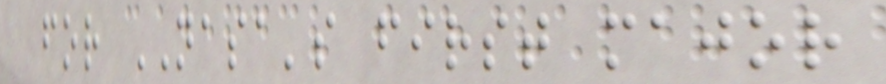for NASA's first major
